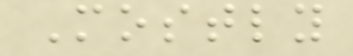Mostly
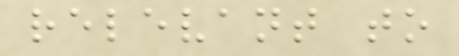relevant to
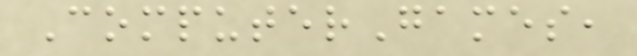ComputerGames,
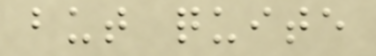but quite
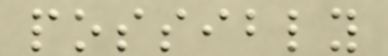possibly
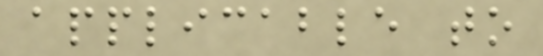applicable to
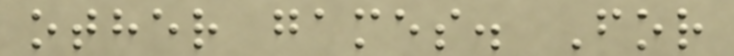other games. For
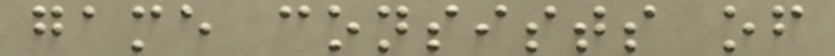game consists of
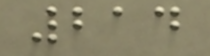214
